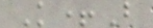K+B
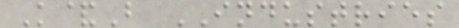K&B INDUSTRIES
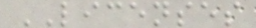LICENSES
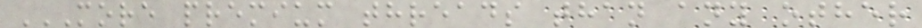MORE PREMIUM THREADS THAN ANY OTHER
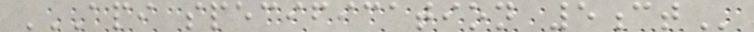API SPECIFICATION 5CT
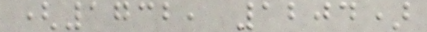(1732, 1204)
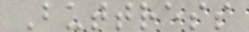Buttress
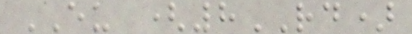EU (8RD)
